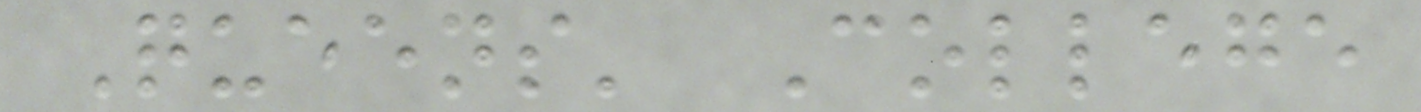Queens' College
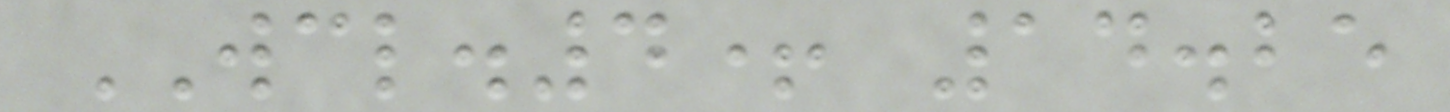WCL.4+ 14.25
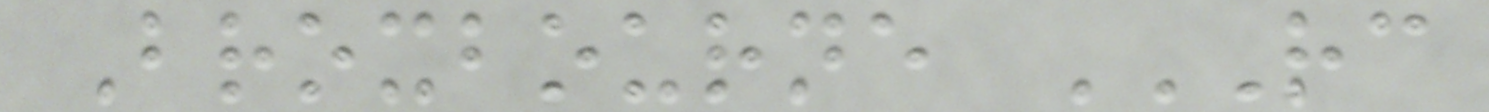Broxbourne RC
